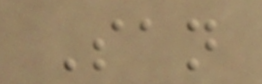San
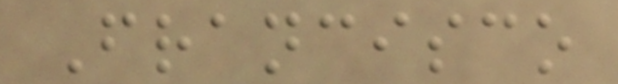Francisco
